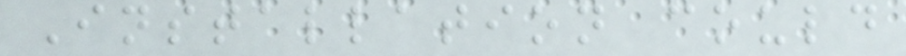Installation could
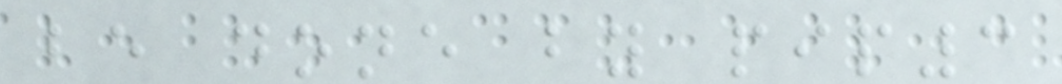be done by pip3
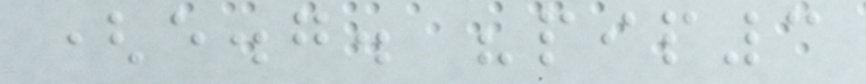(e.g. "pip3
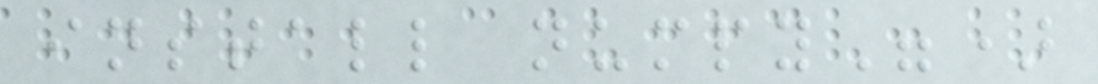install numpy")
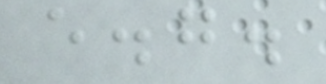e.g.
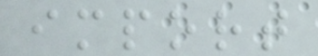import
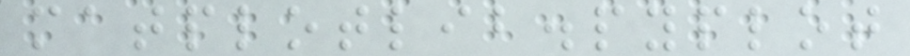matplotlib.pyplot
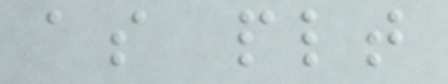as plt
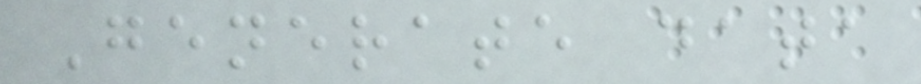Generate data
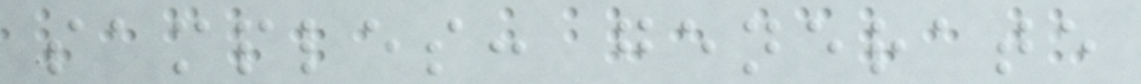samples: generate
